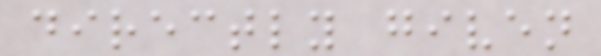directly given
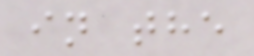in the
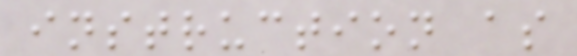instruction as
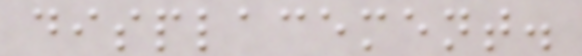displacement.
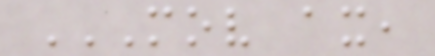MOV AX,
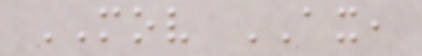MOV AX,
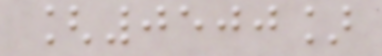[0500]
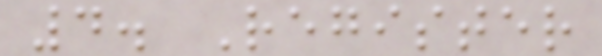4. Register
